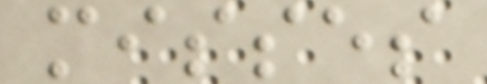misses
